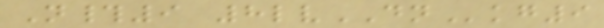N#9 8lvDNkg9
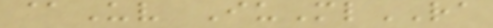@Uv IuMlRA
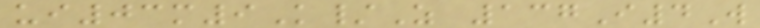ui03m9K/Z 137I4W
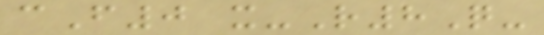cF0 x-R8Q-
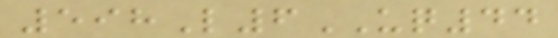598L6UQ44
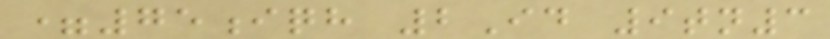=75iqh 2Id 9tn3
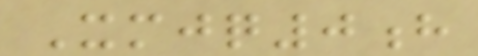Xmjq0h
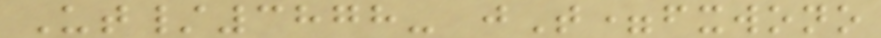Ut/3878- jT=fxwono
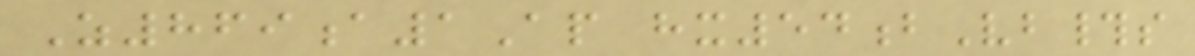Z869a1Ap hx54bVb#s
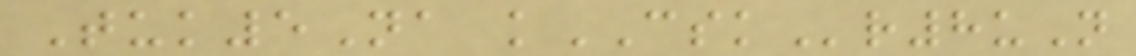Tuk5Na kCSKr8uN
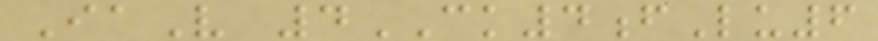IaV 4CK4fLu6
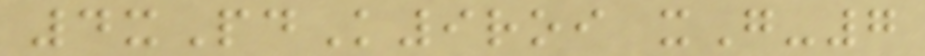4xPdK9roi xG-7
